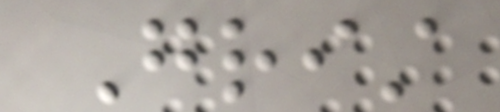Grist
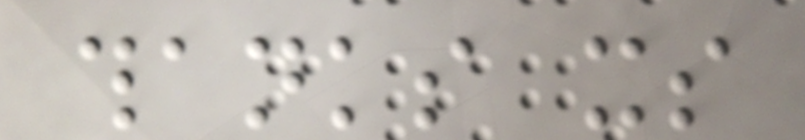thanks its
